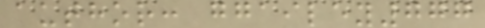author: ggailey777
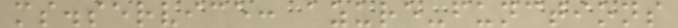ms.service: azure-functions
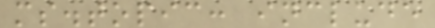ms.topic: include
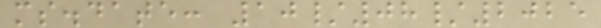ms.date: 10/08/2025
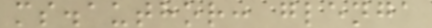ms.author: glenga
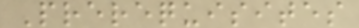Prerequisites
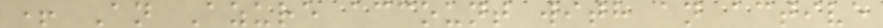+ An Azure account with an active
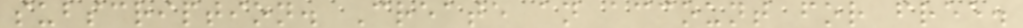subscription. Create an account for free.
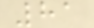81
